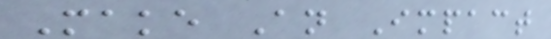Make An Impact
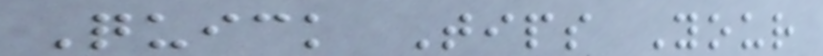Quick Tips Your
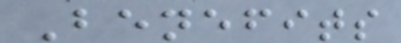Benefits
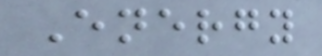Energy
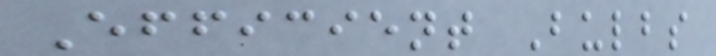Efficient Bulbs
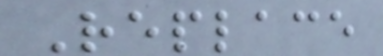Replace
